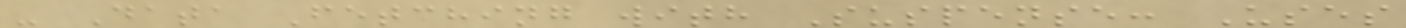- Data Fetching with Suspense: Uses
